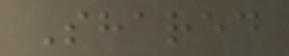Shared
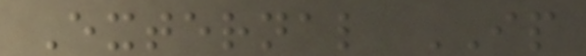External IP
